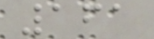161
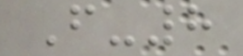F-8
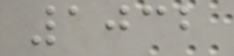1032
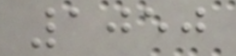1050
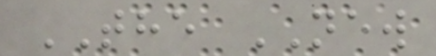THE NEW
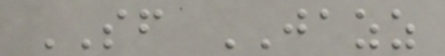SF JAZZ
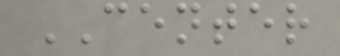CENTER
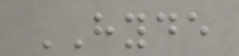HYDE
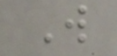W
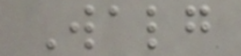Walg
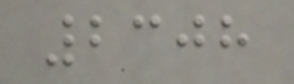2308
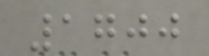1700
